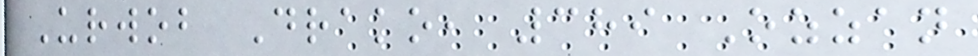Urwob Drako, 389 Ozzan
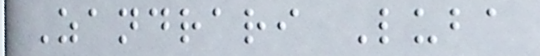Zandrari Luba
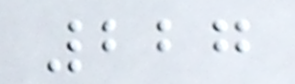227
